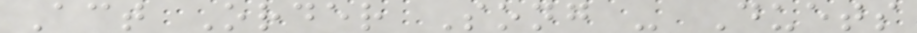Act Order Song - Duets
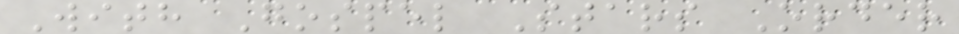With Gospel Stars Order
